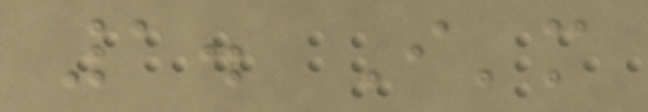1. I'm
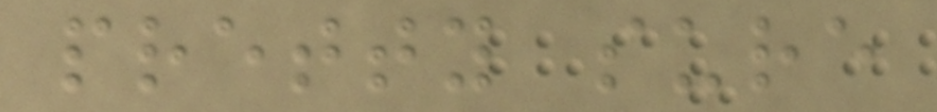pretty sure
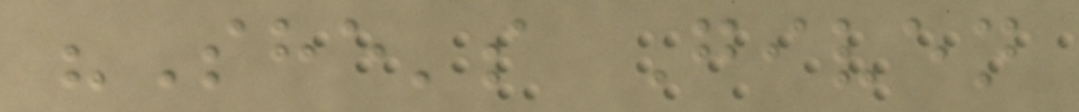"She's Given
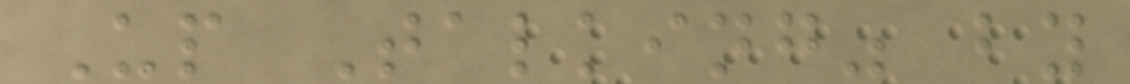Up Talking" by
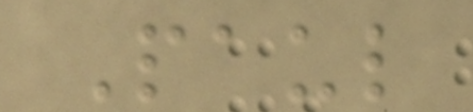Paul
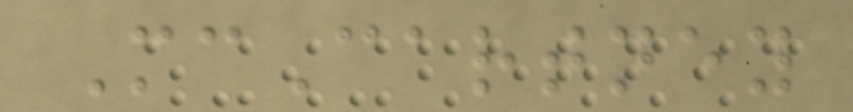McCartney
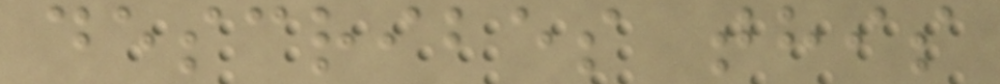describes this
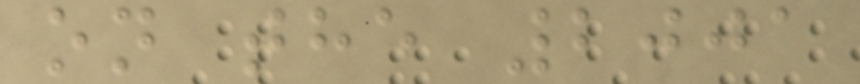on the 2001
